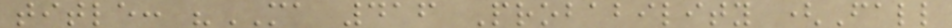title: "MA 416 Probability (Fall
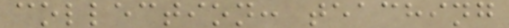collection: teaching
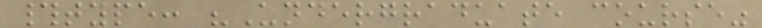#type: "Undergraduate course"
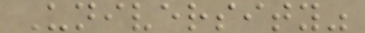University"
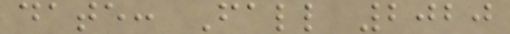date: Fall 2020
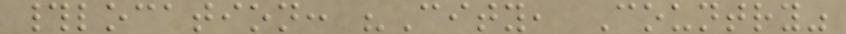#location: "City, Country"
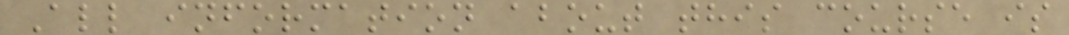All information about this course is
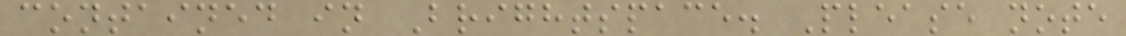contained in Brightspace. Please note
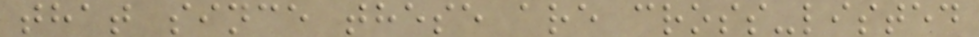that since these are cross-listed
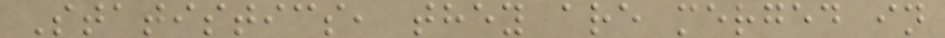Statistics, they are merged in
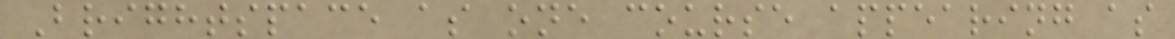Brightspace as one course appearing as
